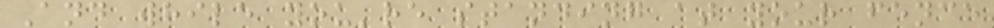And while you're standing at your fence
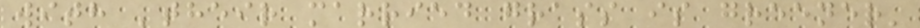with 'their married grass is greener'
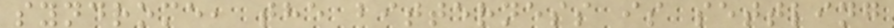syndrome, the bitterness is settling
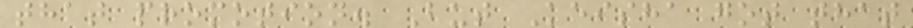that promotion. But Keisha got that
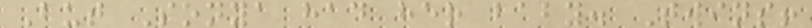But Sonya had her baby. Twins!
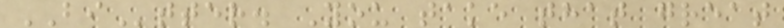BItter. You take that great
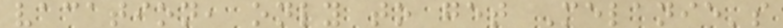vacation, only to get Melanie's
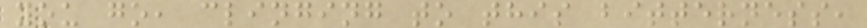you go, clinging to this bitterness,
